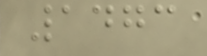1473
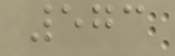573
